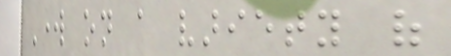Work on a variety of
